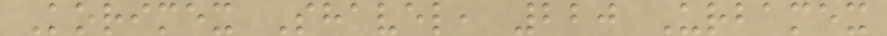Korimex Shavel, 220 Urbamex
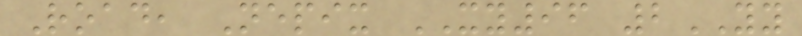Road, Nepix XY96 2YY
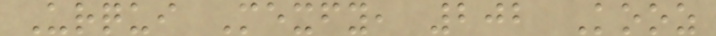Urqui Mexfy, 202 Kooz
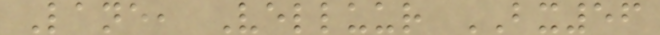Lane, Velluur BX56
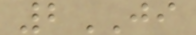2JI
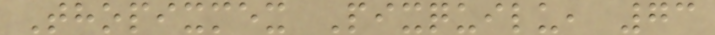Thopixmex Pixquilu, 73
